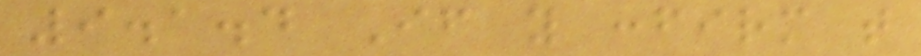9.1.4 If you confirm that
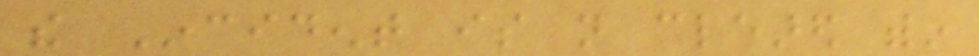the Incident is not cleared within
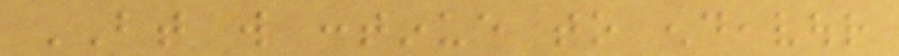BT will continue to endeavour
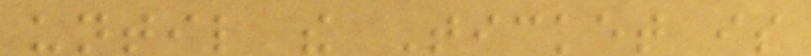until the Ticket is
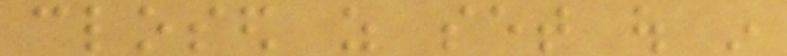closed as set out in
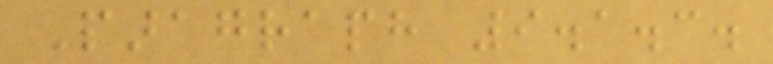Paragraph 9.1.3.
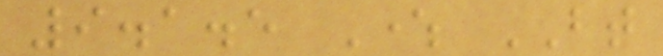9.1.5 Where BT
